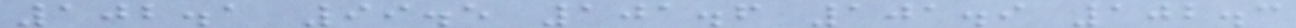102.1 99.5 101.6 101.9 102.3
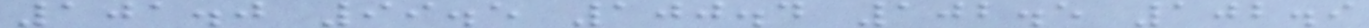101.0 99.5 100.4 102.5 102.9
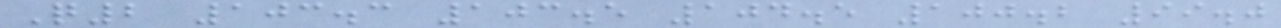Q2 103.3 103.5 104.5 100.2 99.0
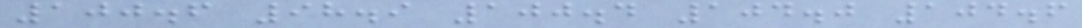100.6 98.9 100.4 104.0 104.6
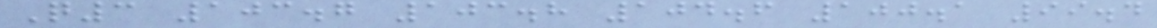Q3 103.7 103.8 104.6 100.1 99.4
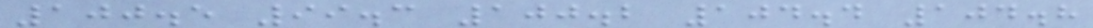100.5 99.3 100.2 104.4 104.8
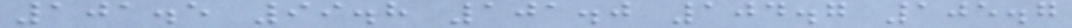101.5 99.8 101.0 104.7 105.7
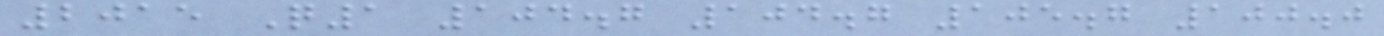2015 Q1 104.7 104.7 105.7 100.0
